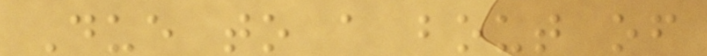Due to a bout of
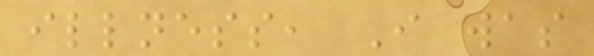illness, I was
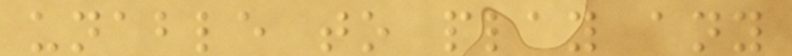unable to play any
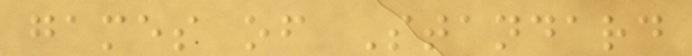games of Standard
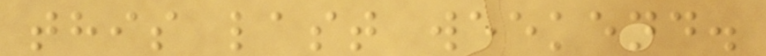this last weekend.
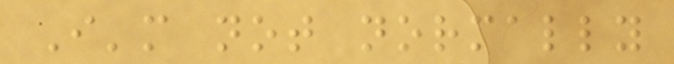I'm not normally
